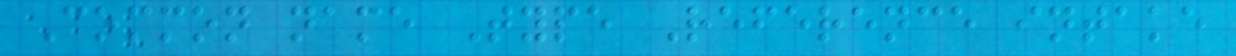Common name Type Reference intake
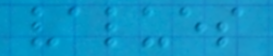values
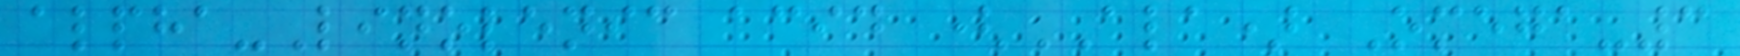alpha-Linolenic acid (ALA) Omega-3
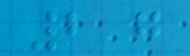2 g
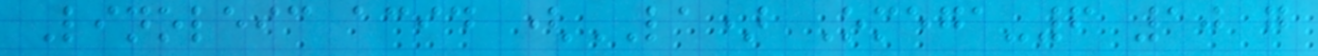Linoleic acid (LA) Omega-6 10 g
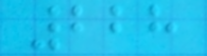228
